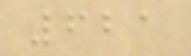621
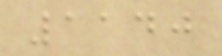1140
